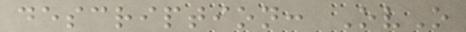description: OvO
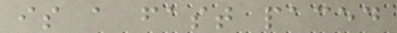is a fast paced
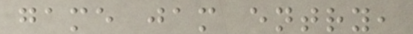game jam entry,
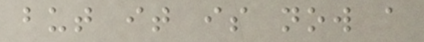but it is now a
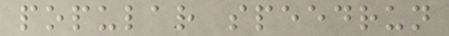popular speedrun
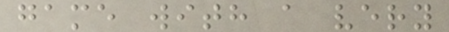game with a very
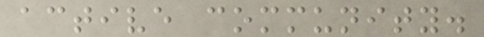active community.
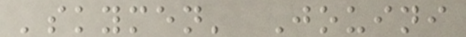'skymen' Jouini
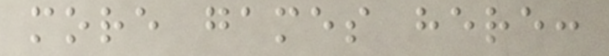more games here:
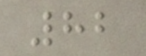82
